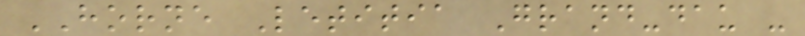HORNE Letitia Grand-dau -
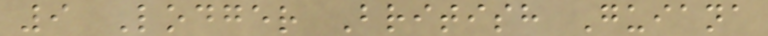9 Lodger British Guiana
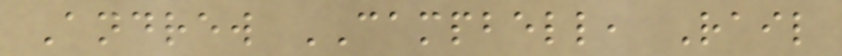Andrew CAMPBELL, Rail
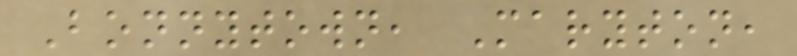Bonnytown, Maryton,
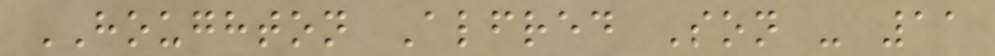HOUGHTON Alfred Son - 11
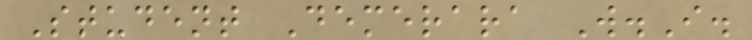Student Demerara W.I.
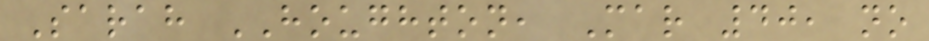Sarah HOUGHTON, Mar 40, no
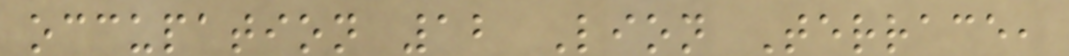occupation 12 Lion Terrace,
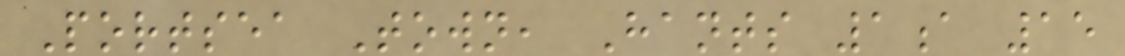Portsea Town, Hants 1a 15
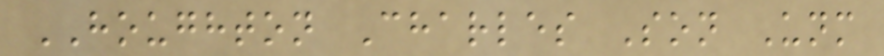HOUGHTON Charles Son Unm
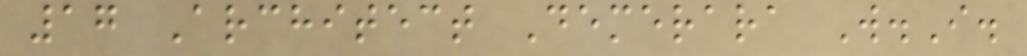17 Architect Demerara W.I.
